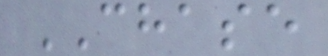CHASE
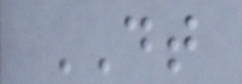DT
